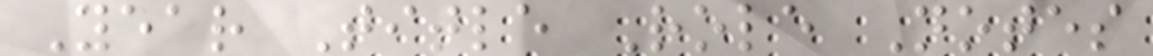Year Title Role Notes
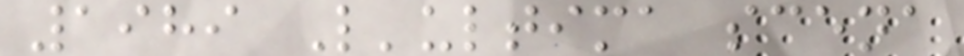1989 L'ultima scena
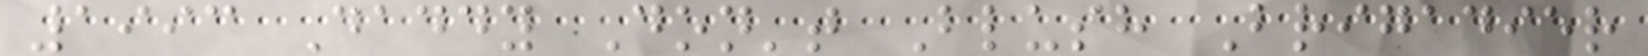1993 Daddy Don't Blush Brigadier
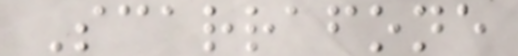Scarrafone
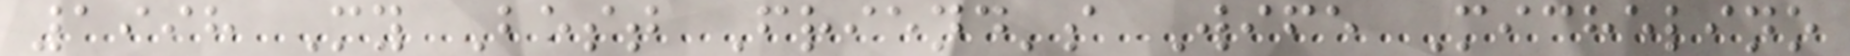1998 My Best Friend's Wife Michelino
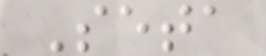Seta
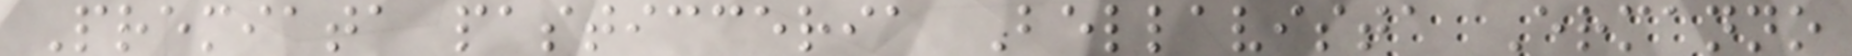Premiata pasticceria Bellavista Ermanno
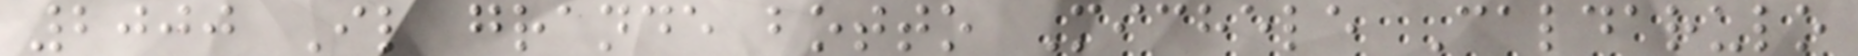2000 Il grande botto Michele Caldarulo
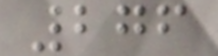276
